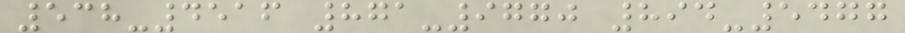538-4516 871-9770 894-5477
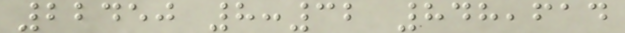22450 8:32 848,614
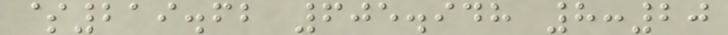$219.62 605.948 8:20
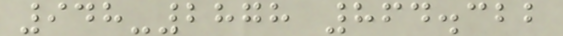948-2878 864.322
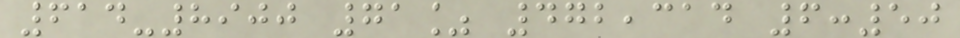614-8900 71% 472,314 6:50
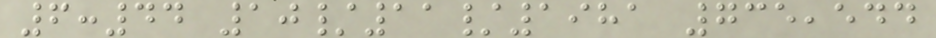6:44 10/11/1981 735,544
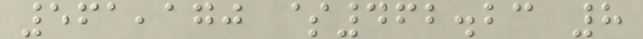561,170 $462.23 8
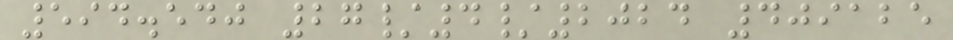594.540 27/4/2024 409125
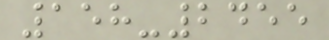158-2455
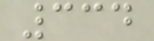334
